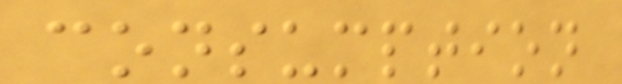consumption
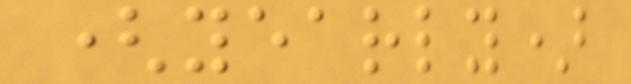(yearly)
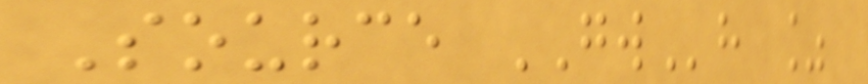Source GWh %
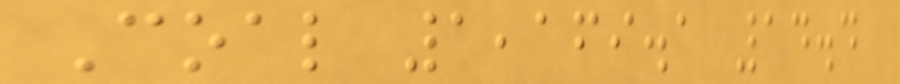Coal 1,169.1 14.4
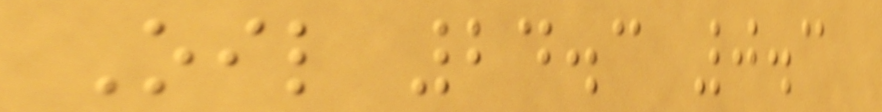Oil 24.3 0.3
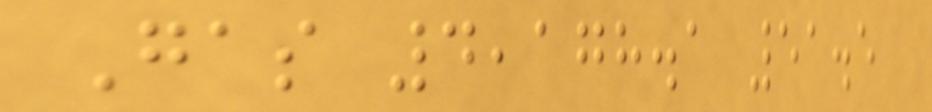Gas 4,178.1 51.5
